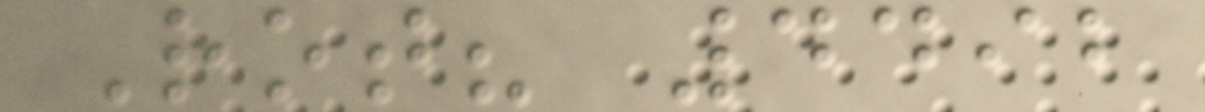Rot? 4492
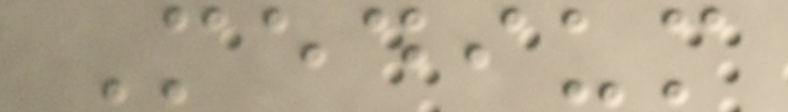Medium
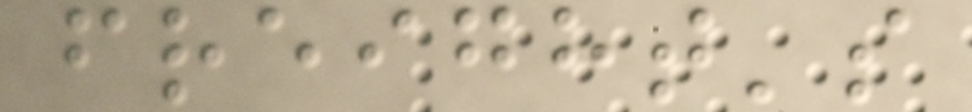freight's
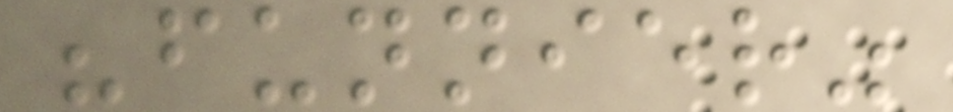"funnier"
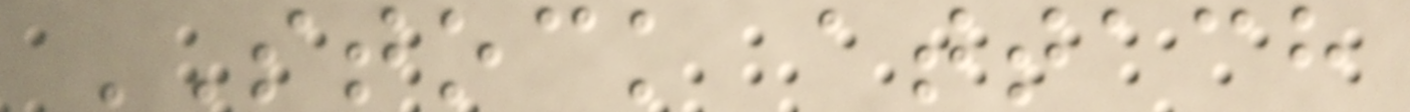STOCK attach
